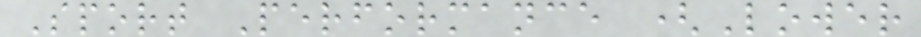Sport Performance (Lower
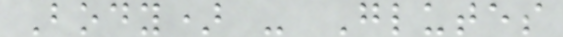Body) - Glutes
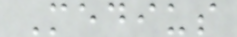Medius
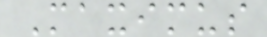Maximus
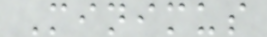Minimus
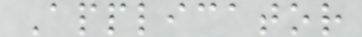Applicator
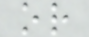or
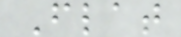Flat
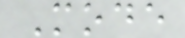Mode
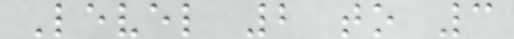Level 2 to 3
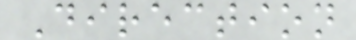Direction
